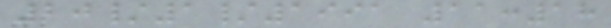20/1/1991 11:18
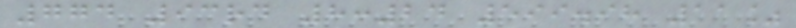774 93rd 8:24 599.98 11%
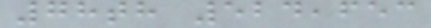78th 524,653
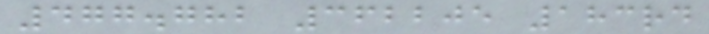477.782 362205 183rd
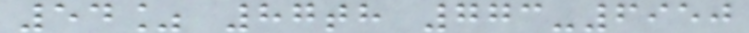54% 87th 773-6950
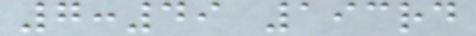7:49 193rd
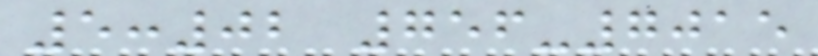5:02 756-7015
